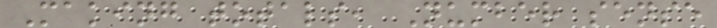Making totals, Number sense
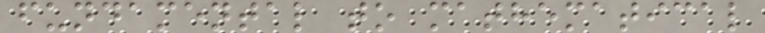fundamental to mathematical
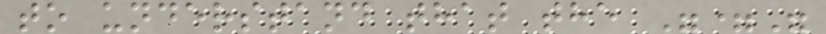to understand that the "="
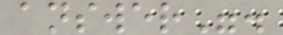answer".
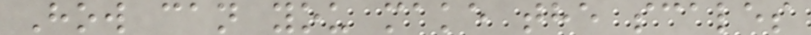How can you make the scales
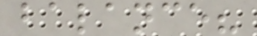balance?
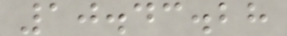10.43.28
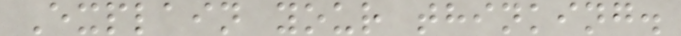Explain your thinking.
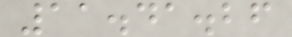11.41.26
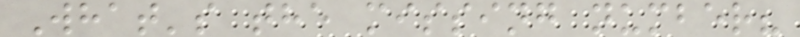What's the missing number?
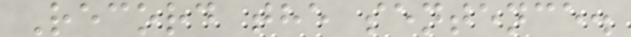Record the sentence.
